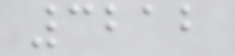3212
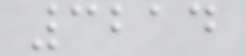3214
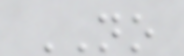NO
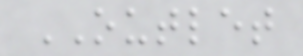OUTLET
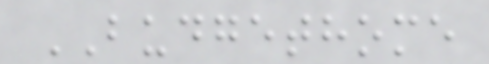BUDGETHOME
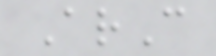ArC
